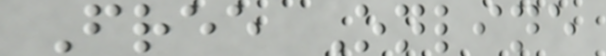Free Online
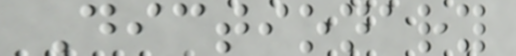Dictionary
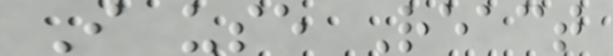I use React
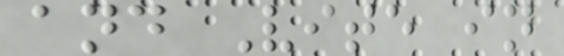and Vite in
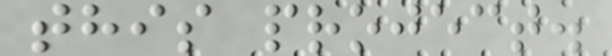this project.
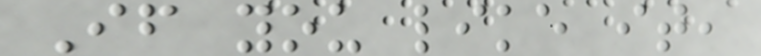If you like it,
